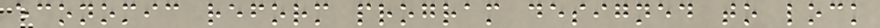economic reform program designed to lock
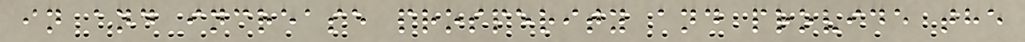in and increase prosperity and provide the
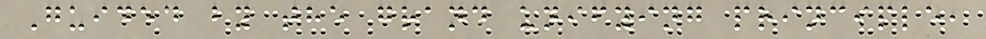Guided by the grand unifying principle,
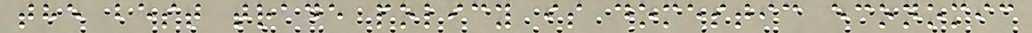the best trade policy is domestic economic
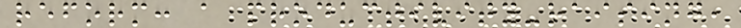reform: a productivity-raising,
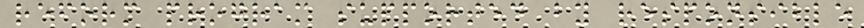reform program supported by responsible
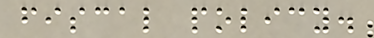fiscal policy.
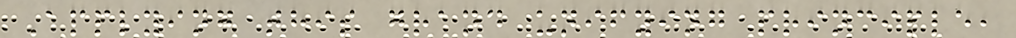Applying this grand unifying principle,
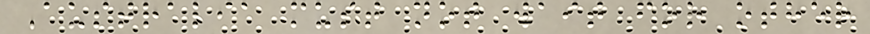Australia must not wait for other
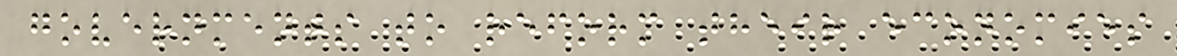governments to reform their economies
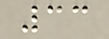33
